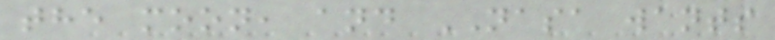the moon, and NASA wants
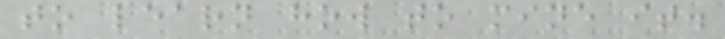to learn how to mine it.
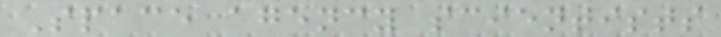Space agency scientists
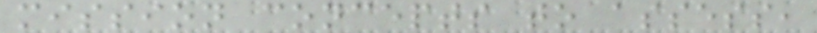mission concepts to assess,
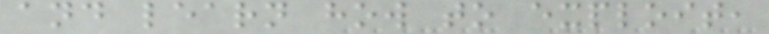and learn how to exploit,
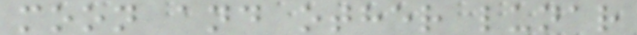moon and other lunar
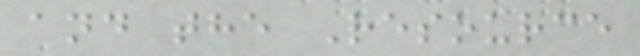and the Resource
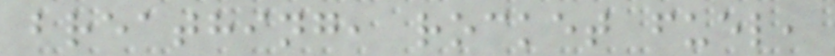breathing, rocket fuel,
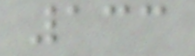133
